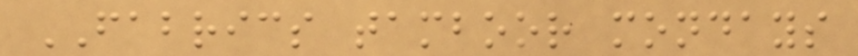FABRICS tamboor mondays
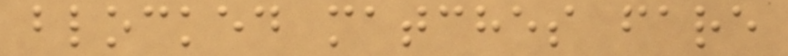blocked matches fare
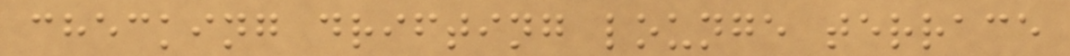checking drifting lounge terrace
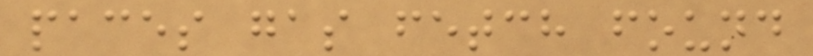paces gas fetch found
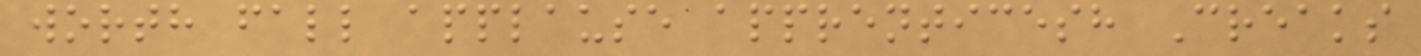worth fall applause apprenticesh Creaks
